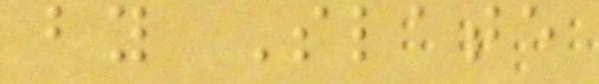by Slate
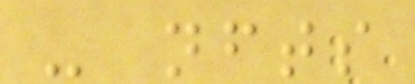- nfts
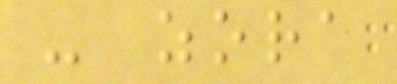- zora
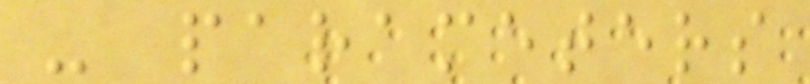- parameters
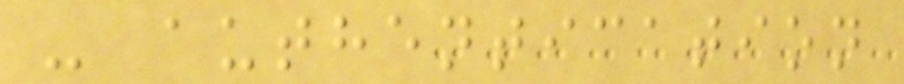- authentication
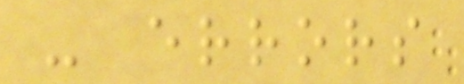- errors
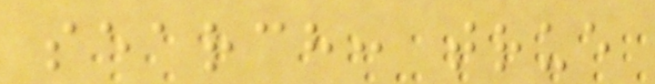search: true
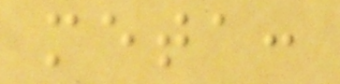meta:
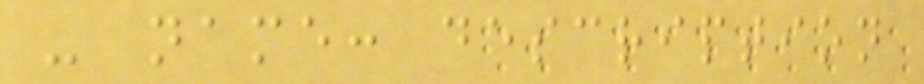- name: description
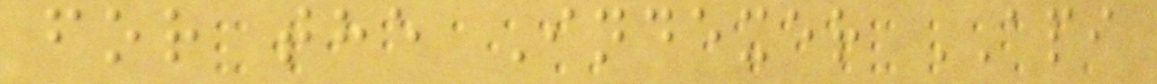for the Indexer API
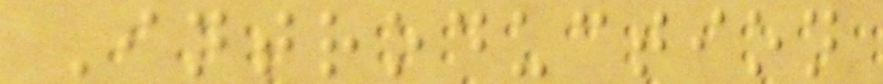Introduction
